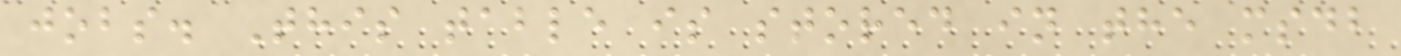jobs. This table is stored in the msdb
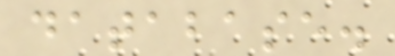database.
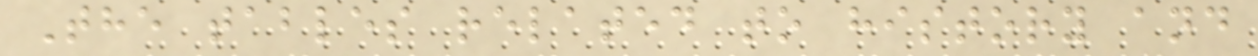The tables related to history and
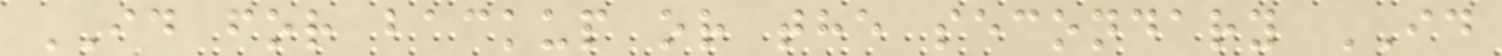ID for backup or the secondary ID
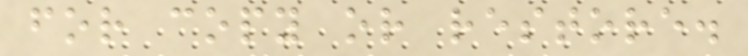for copy or restore.
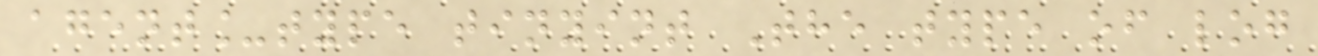agent_type tinyint The type of log
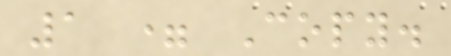1 = Copy.
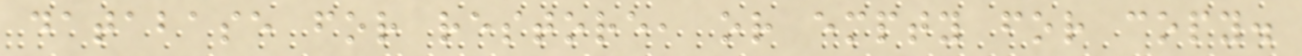database for restore, or empty for copy.
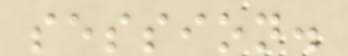session.
